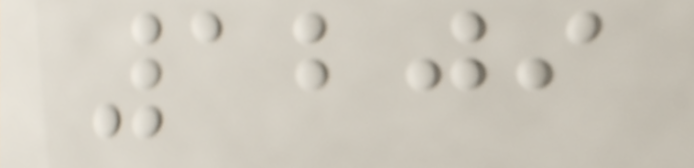1209
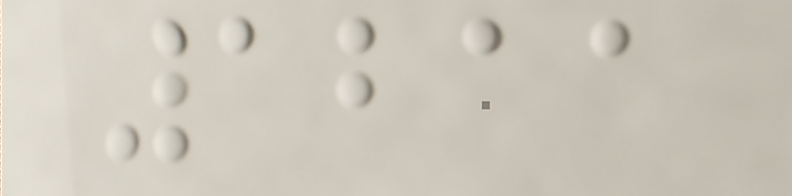1211
